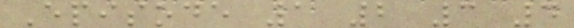Episode 1 2 3 4
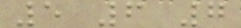5 6 7
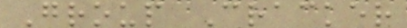Group Cracker
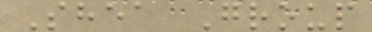Shea Group
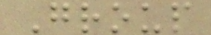Group
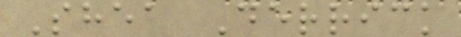Shea Derrick
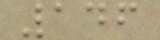146
